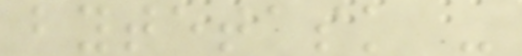bytetask -
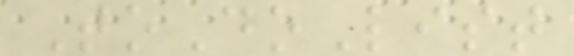ToDoList
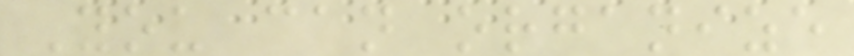You can organize
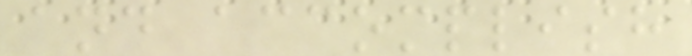and accomplish
